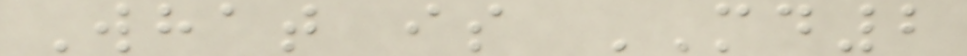What is MD2
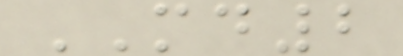MD2
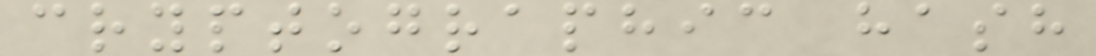cryptographic hash
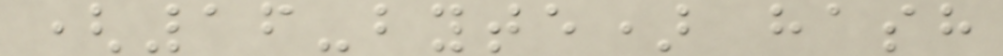(16-byte) hash
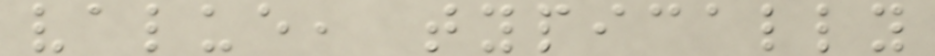value, typically
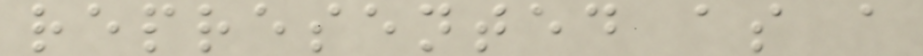represented as a
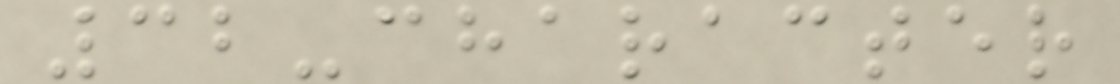32-character
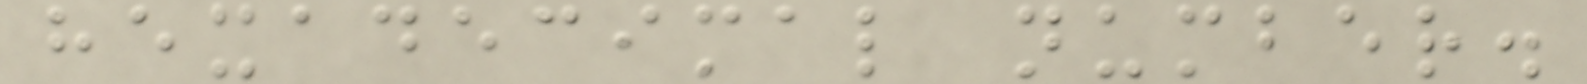hexadecimal number.
